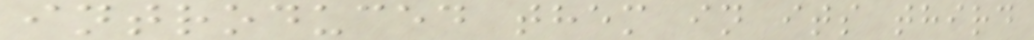introduced them in its third
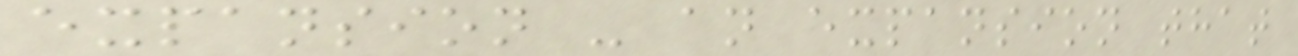expansion - an expansion that
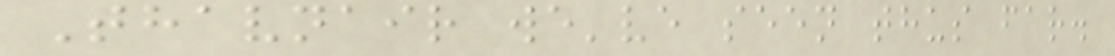Thavnair we've seen thus far.
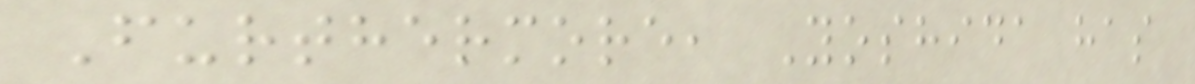Furthermore, Yoshida has
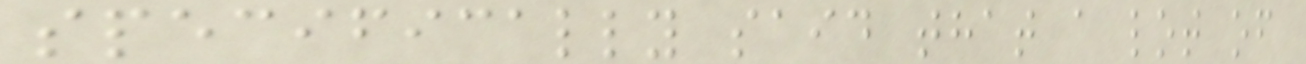specifically said that a lot of
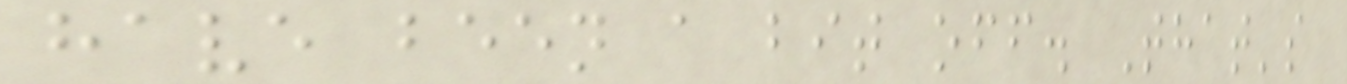have been a bit off. That's
